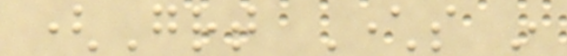(Great Characters in
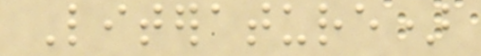Literature)
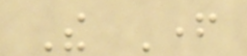The Father
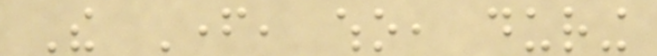The Father, who, during
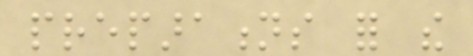preparations for the
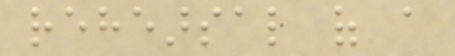rehearsal of a
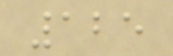125
